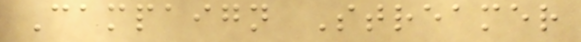Campaign Streamer
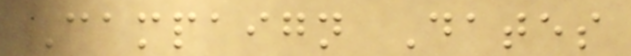Campaign Dates
